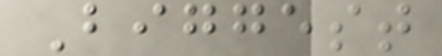Biggest
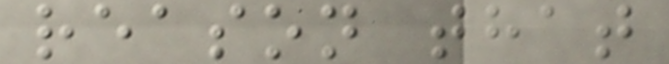reason that
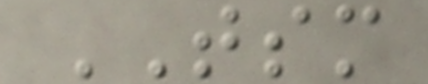TSM
